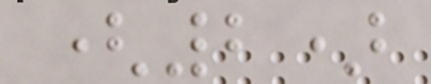(2)
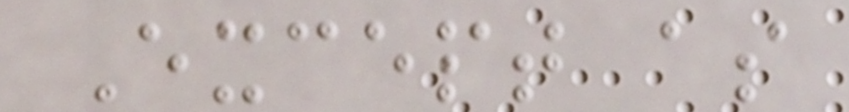Except as
